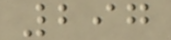297
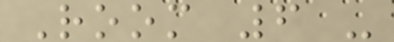Room 6 -
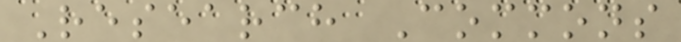Research Commons
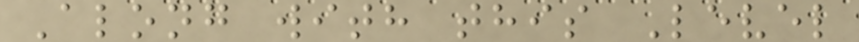Along with this Level
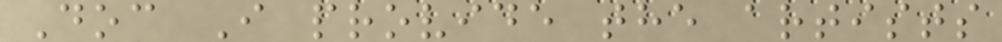Doc I provide the artists
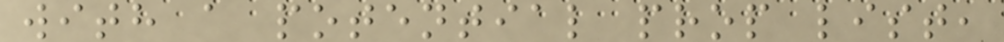with a potential prop list,
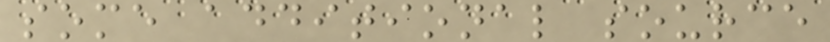some additional source
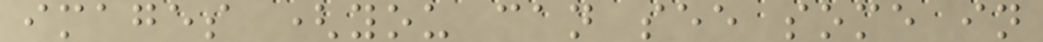images (you can see some in
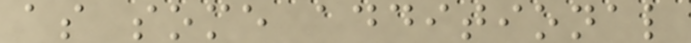as some additional
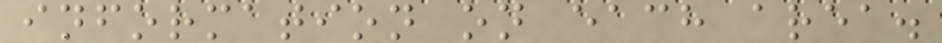information on each area.
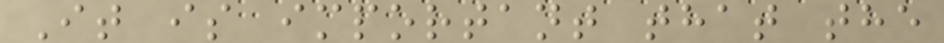It is important that the
